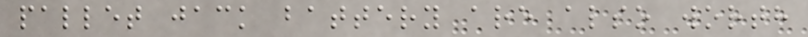pallet jack battery are also worth
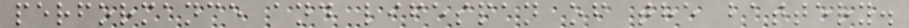performance and lifespan of the battery.
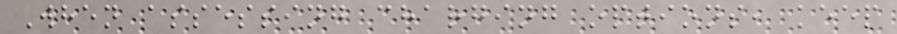When assessing charging options, keep
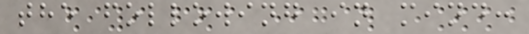the following in mind:
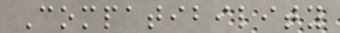Compatibility
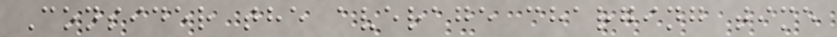Consider the average charging time
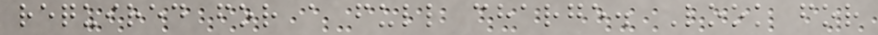required for a full charge. Look for
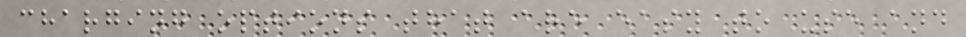charging options that are easy to use and
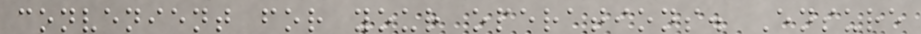convenient for your operations. Ensure
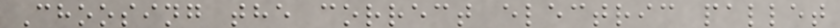Choosing the correct electric pallet
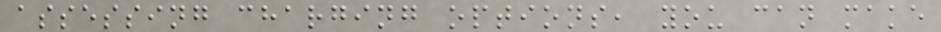assessing charging options, you can make
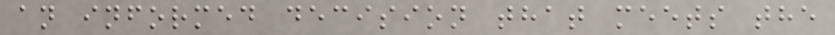an informed decision that meets the
